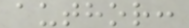author:
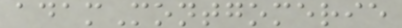adamMontgomerie
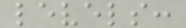levels:
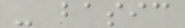- basic
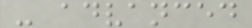- advanced
